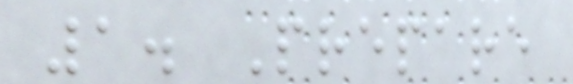1. Prepare
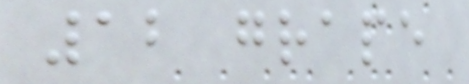12 grape
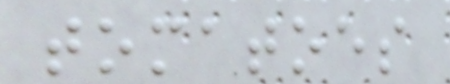tomatoes
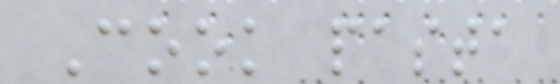Cook pasta
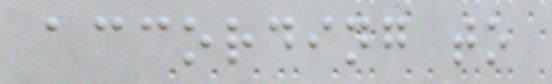according to
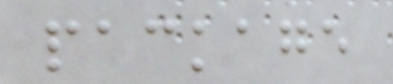package
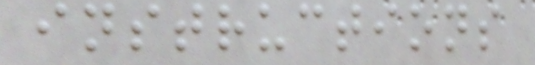instructions
